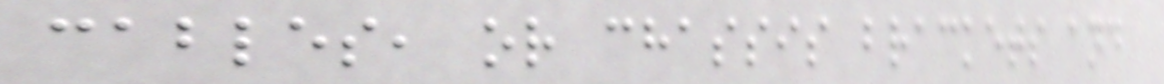cables, or chassis brackets and
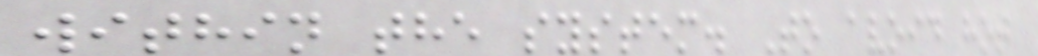within the system. To avoid hot
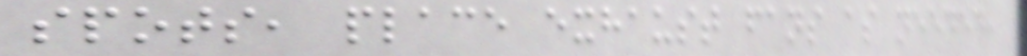spots, place exhaust fans as needed,
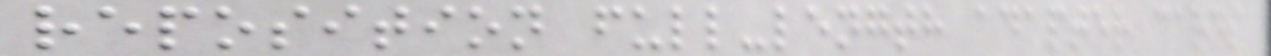reposition full-length adapter cards
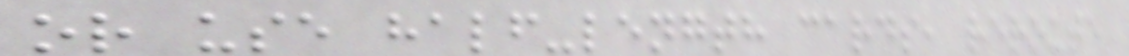or use half-length cards, reroute
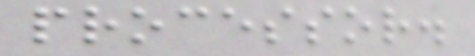processor.
